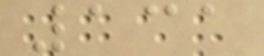131
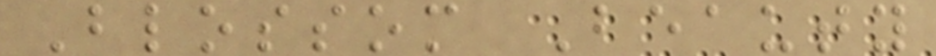Blossom Beauty
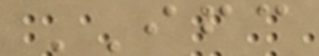IFC
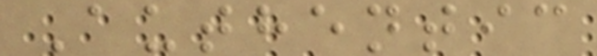Authentic
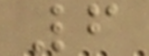6
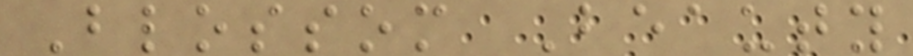Blossom Beauty
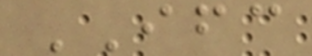IFC
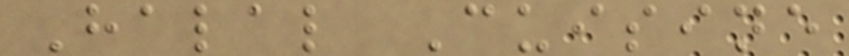Halal Cuisine
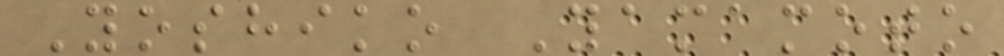Yoshiko Yamamoto
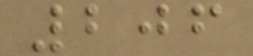206
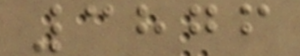3876
